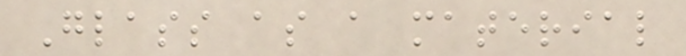Glass as a material
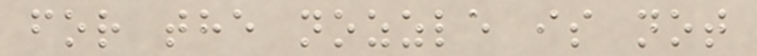for the nozzle is not
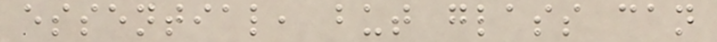essential, but glass can
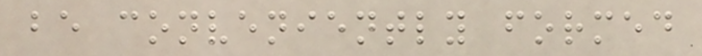be conveniently formed
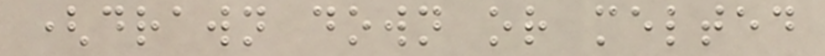(drawn down or melted
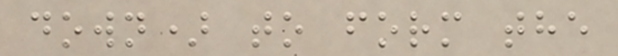down) to form the
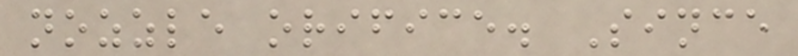nozzle orifice. Since
